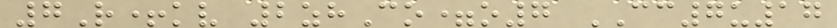7R+kv 2zhCo=o7 CC7u17
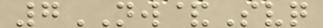7NW&Svq
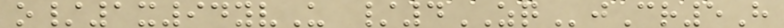o/1x94yvU /4ZQjCr5H
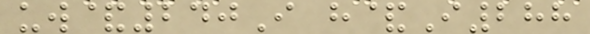uw&240I h&I288
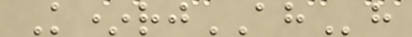K*rjAHh
